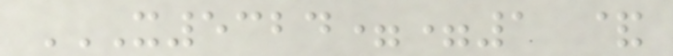X5324==1 &
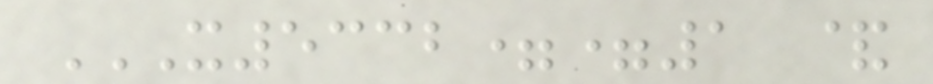X5332==1 &
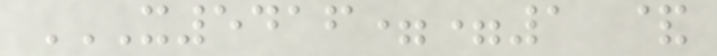X5416==1 &
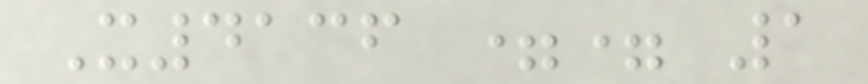X4136 == 1
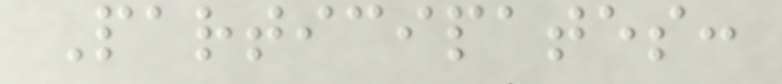Participates:
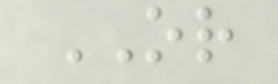OR
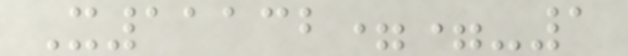X11132==-1
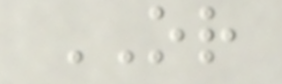OR
